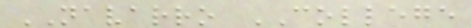NAVARRO COLLEGE
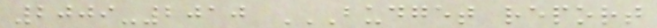2009-2010 BUDGET REPORT
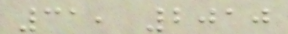31, 2010
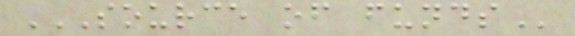SOURCE OF FUNDS
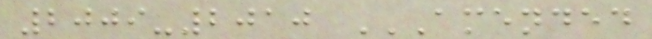2009-2010 AMENDED
